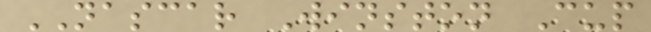NASCAR Winston Cup
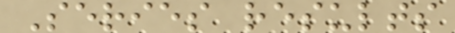Series results
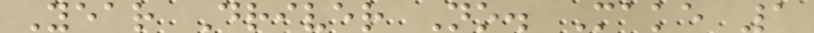Year Driver No. Make 1
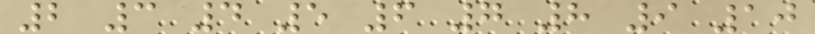2 3 4 5 6 7 8 9 10
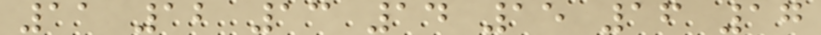11 12 13 14 15 16 17
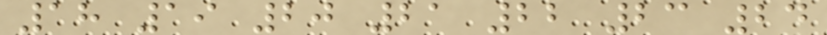18 19 20 21 22 23 24
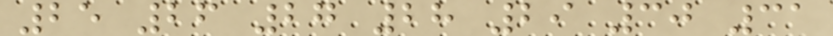25 26 27 28 29 30 31
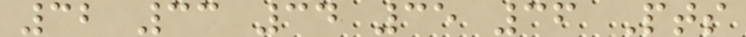32 33 34 35 36 Pts
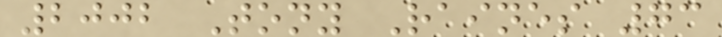2002 Tony Raines 73
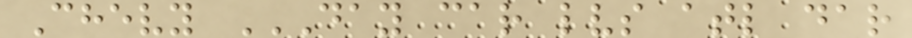Chevy DAY CAR LVS ATL DAR
